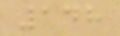148
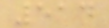514
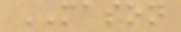MASON
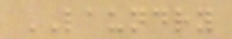LAUNDRY
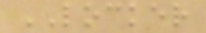LOCKER
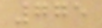775
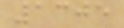1305
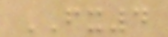FX4
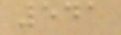541
